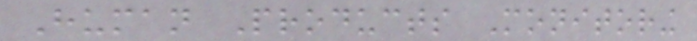Human Products Monitoring
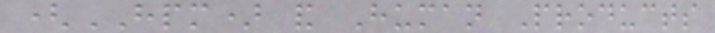(HPM) and Human Products
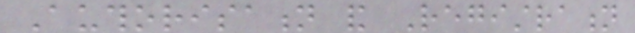Authorisation and Registration
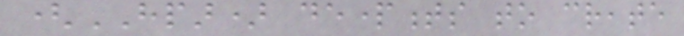(HPAR) departments to create
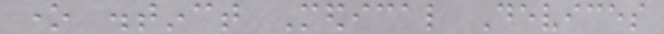one distinct Medical Devices
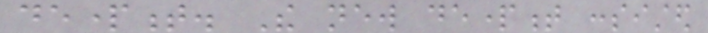department. The new department consisted
